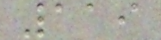119
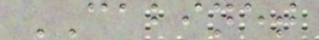CABINET
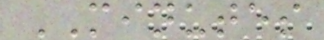MINUTES
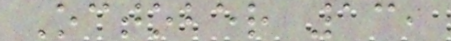October 13,
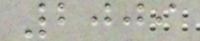2009
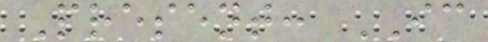Present: IC
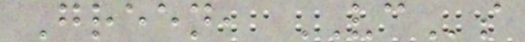Green, VCs
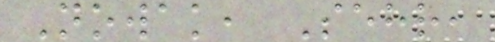Nowak, Sehr,
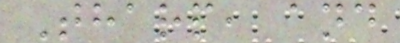Tharp, and
